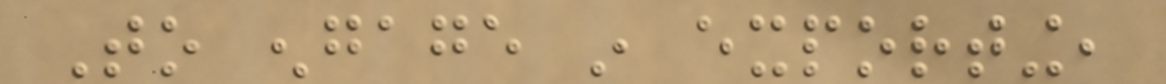To engage in exporting,
